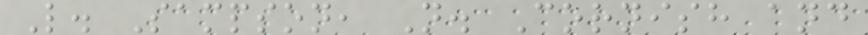L. Sampson, N. Cornish and
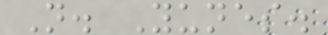N. Yunes.
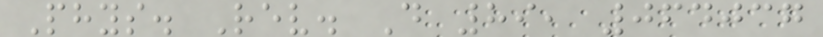Phys. Rev. D 89, 064037
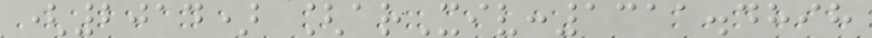(2014) [arXiv:1311.4898
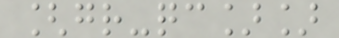[gr-qc]]
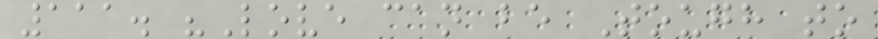111. "Love can be Tough to
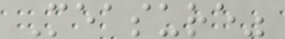Measure"
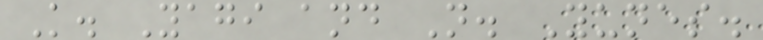K. Yagi and N. Yunes.
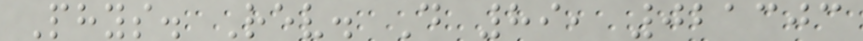Phys. Rev. D 89, 021303
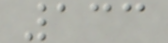133
